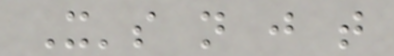It's not just that
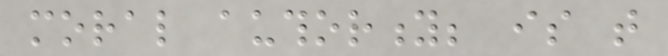moral authority; is that
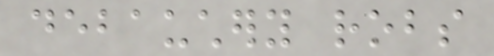debauchery robs
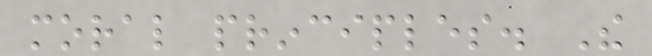moral principles. The
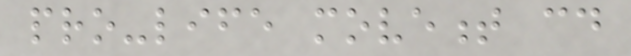pro-life movement could
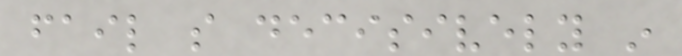fail so decisively in
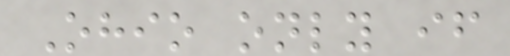Ohio only if
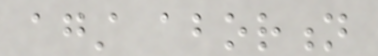against abortion
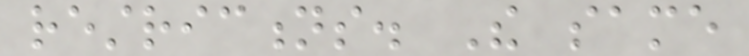restrictions. The same
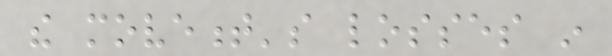the movement's losses in
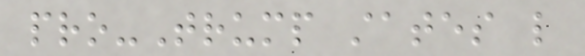pro-Trump states like
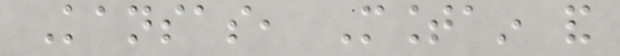Kansas, Mountain and
